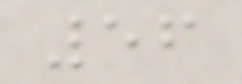56
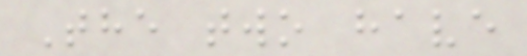The two have
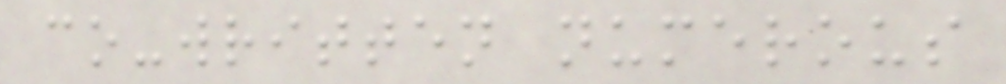co-written numerous
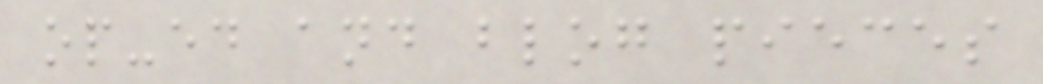op-ed and blog pieces
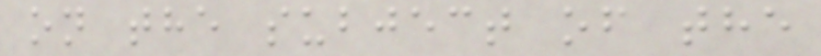on the subject of the
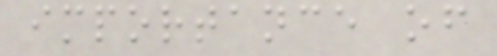importance of
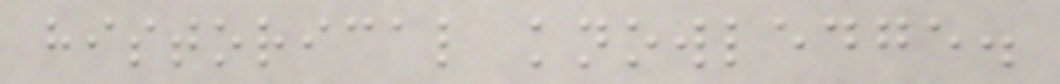historical knowledge.
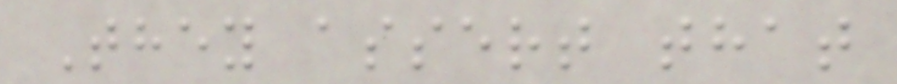They assert that
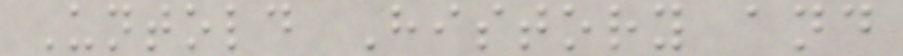Untold History and
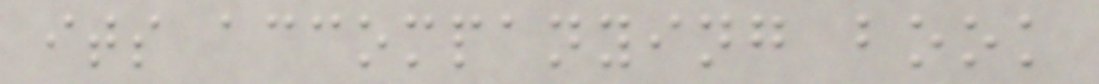its accompanying book
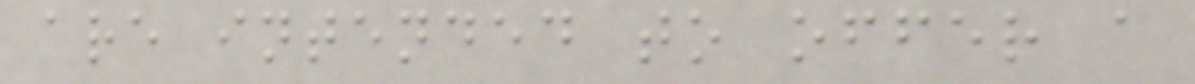are intended to offer a
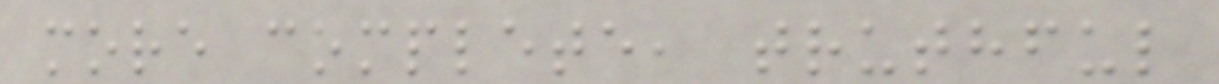more complete, truthful
